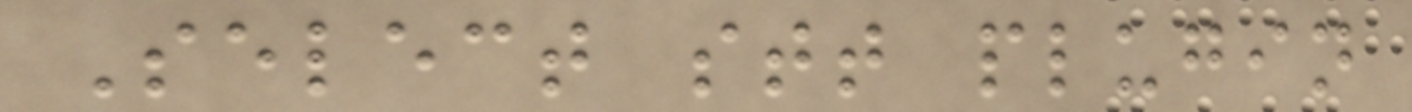Select stt plugin
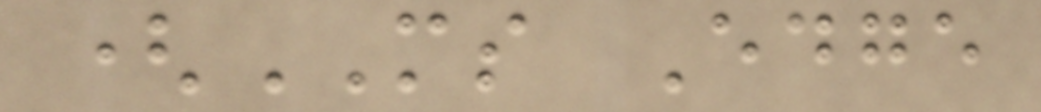(MS Edge
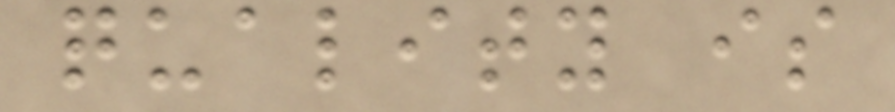quality is
